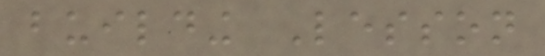building Lesson
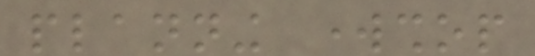planning workshop
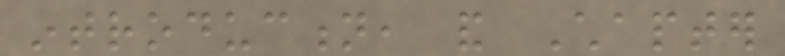introduction, and Chapter
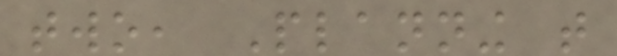two, Planning that
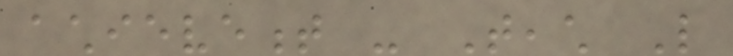achievement - Teach Like
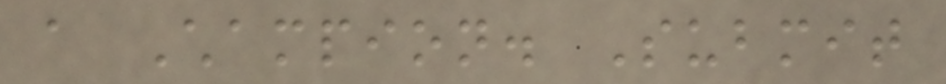a Champion. Submit
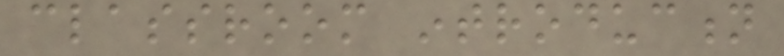classroom introduction
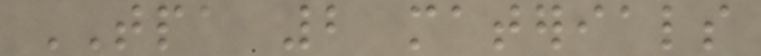TPA 2 materials
